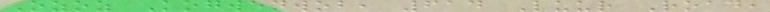Ozoz Kogwenwob, 614 Luur Road,
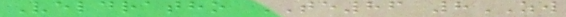Veldratho TE86 8ZW
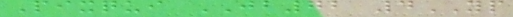Pixqui JB72 4YP
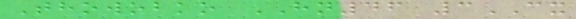Thowobko HN46 3CX
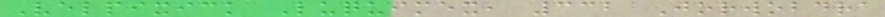Velpixick Luquimex, 332 Jorwobdra
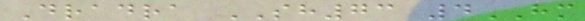Dradra SH73 4HM
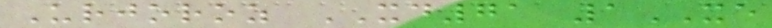Urjoroz XD71 1XE
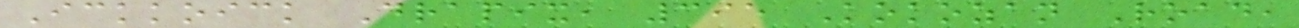Ickkoick Drapix, 395 Kokozan Road,
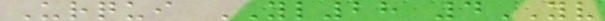Urqui YL28 4YV
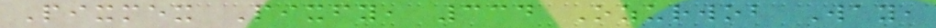Pixmex Pixfy, 334 Ozurwob Way,
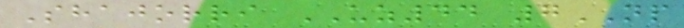Shajorri UZ44 7NP
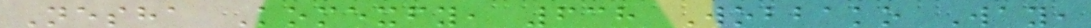Nesha Komexfy, 638 Wobbako Way,
